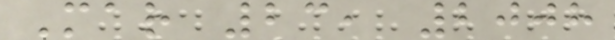Mar 23, 2008
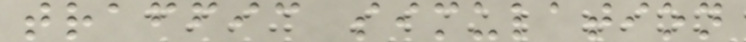traffic simulation
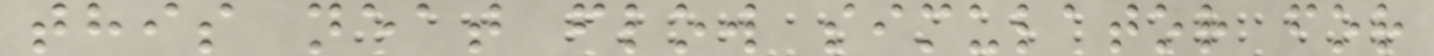this neat flow simulator for
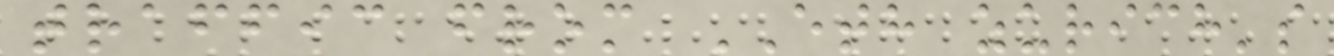traffic from ETH zurich's
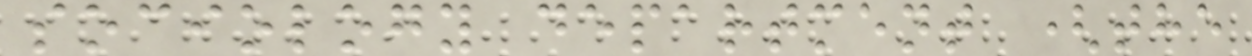sociology department (the
